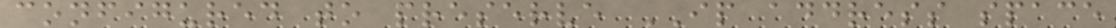configured to preserve IP address space
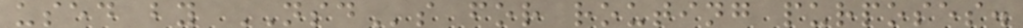used by NSDs for routing purposes.
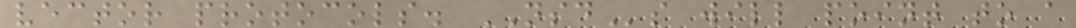vector protocols. NSDs will point to a
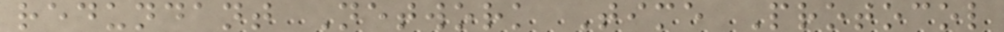redundant Network Time Protocol
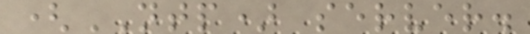(NTP) server.
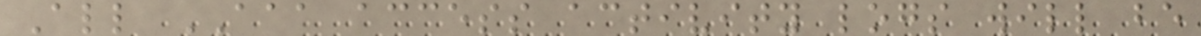All AAA access activity logs will be
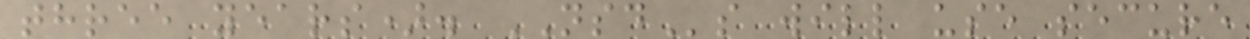three years). NSDs will use secure
